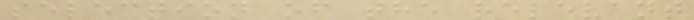selection of the relevant
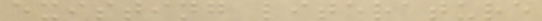existing literature
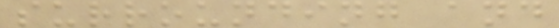surrounding and
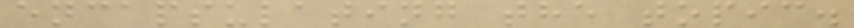encapsulating the topic.
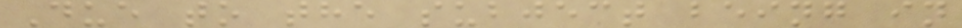Due to the subject being in
